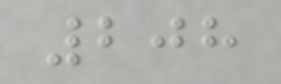208
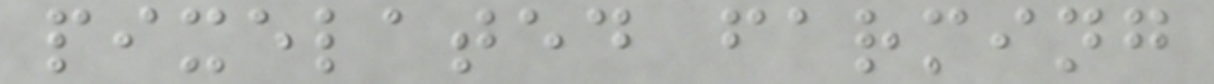pixelated farming
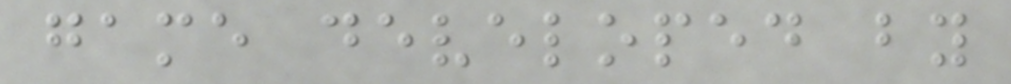game developed by
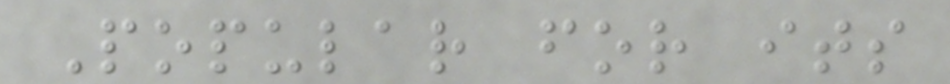Popular for its
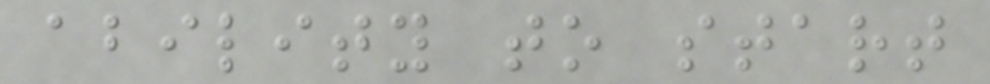ability to start
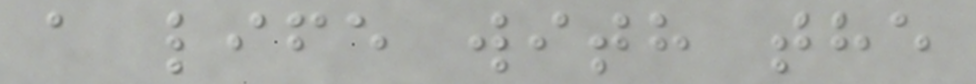a life with the
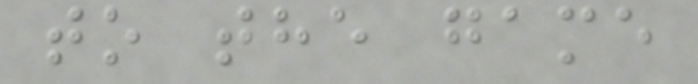to the game
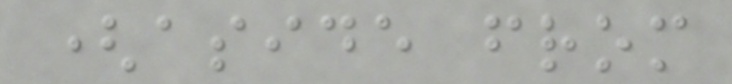(aside from
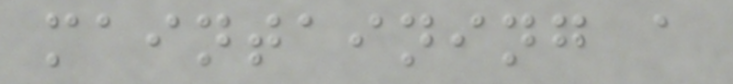maintaining a
